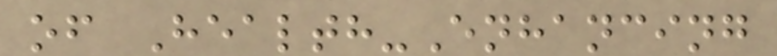of Health-Enhancing
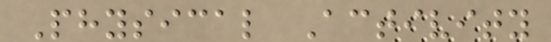Physical Activity
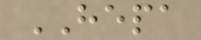HEPA
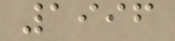1996
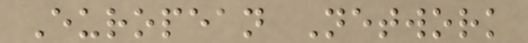European Network
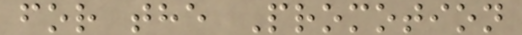for the Promotion
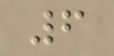6
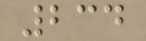234
